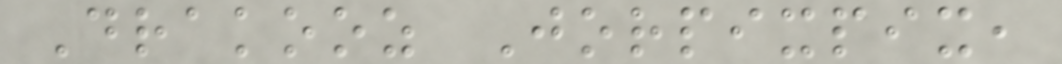Drakooz Jorpixpix,
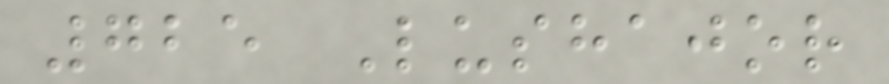725 Lushajor
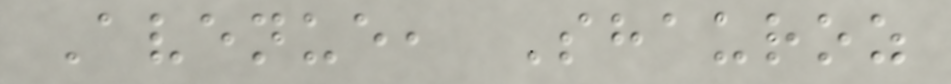Avenue, Shauroz
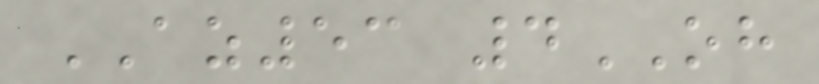AZ53 4OH
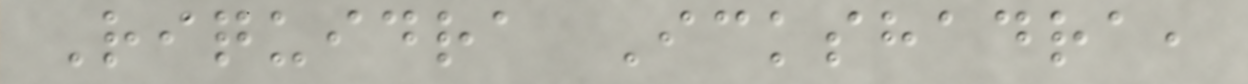Riquidra Ickshadra,
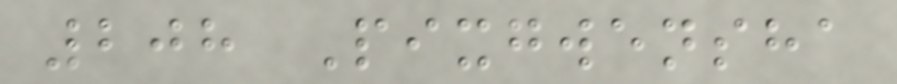208 Pixgwensha
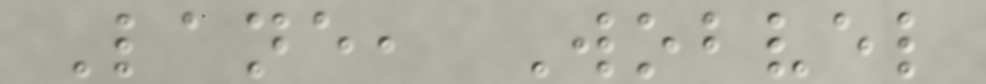Lane, Wobvel
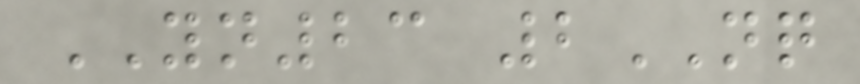YN23 2NQ
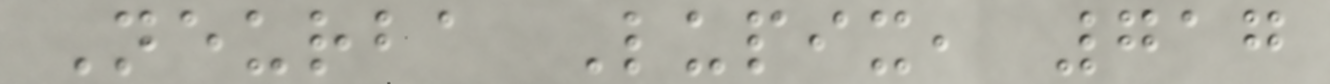Neurba Lupix, 717
